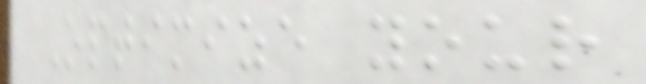Optimize your
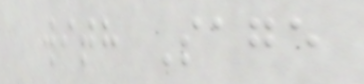with Sage
